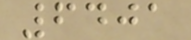6401
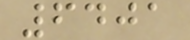6401
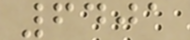6401
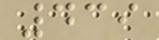439
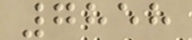7858
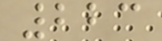223
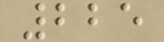225
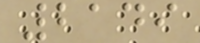2149
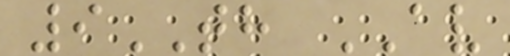9TH AV
